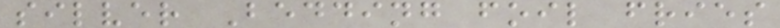silver Bedding foil fries
